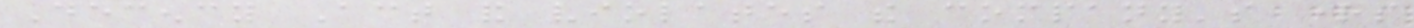Decency Act and violates the company's rights
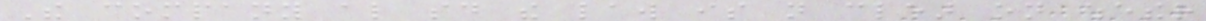The company also said the law is not clear on whether
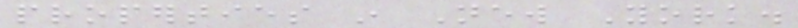properties in New York.
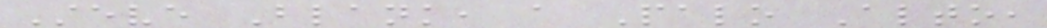Steve Blank, a Palo Alto,
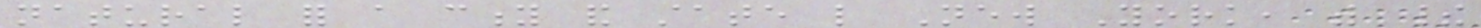natural for a city and state like New York, with their
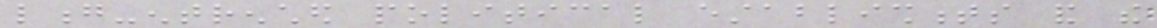long-entrenched political establishments and the
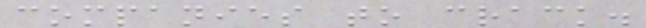companies to crack.
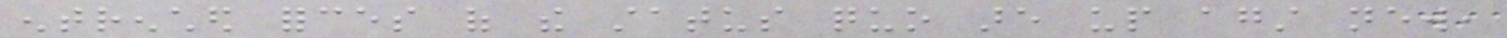entrenched forces of the status quo are up against new,
